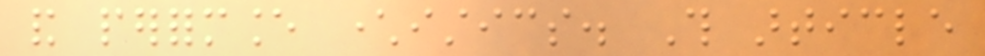and performance characteristics. This article
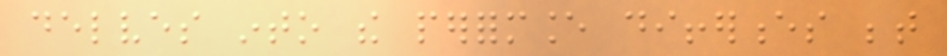delves into the performance differences between
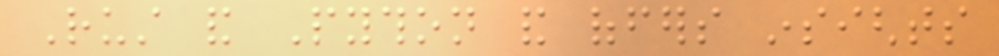Rust and Python and offers insights
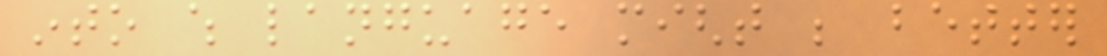into which language might be better
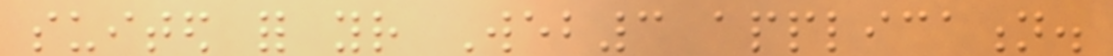suited for your Web3 application.
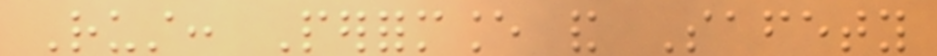Rust: Performance and Safety
